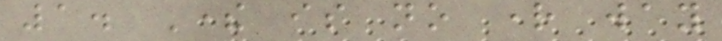1. There is no right way
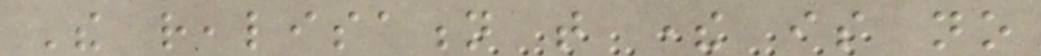The realisation that there is no
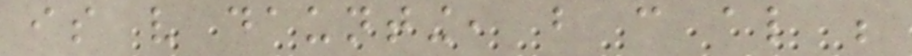is very daunting, but can also be
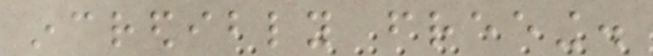incredibly freeing.
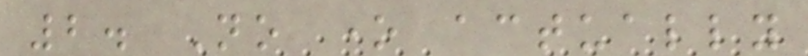2. No one actually
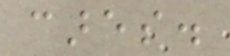cares.
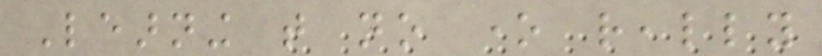Learning that no one really
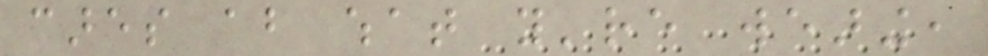cares about what you're wearing,
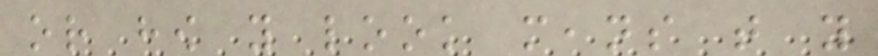or how you look means that you
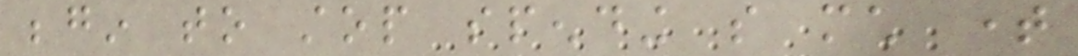begin to stop spending so much time
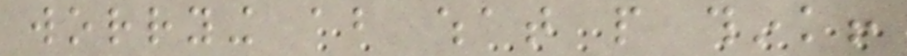worrying about what people think!
